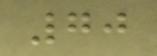70
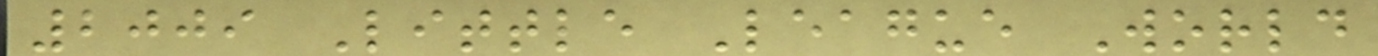2009 Little League World
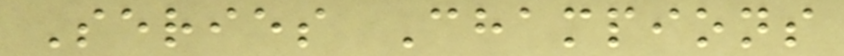Series Champions
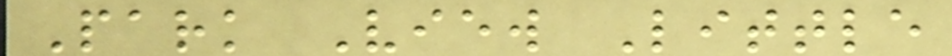Park View Little
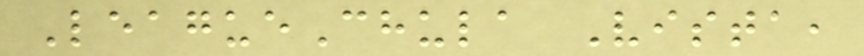LeagueChula Vista,
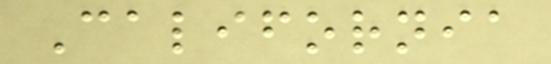California
